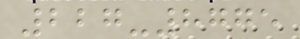227-8775
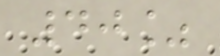40%
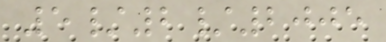5/2/2005
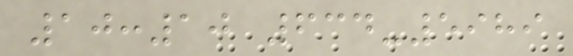10:10 634-5989
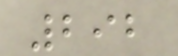292
